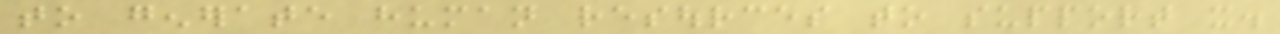to generate human resources to support it.
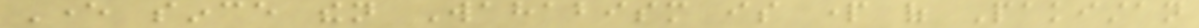Ever since then Wahabism is part of Pakistan
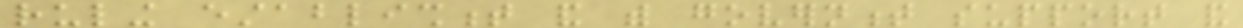ruling establishment and with government support and
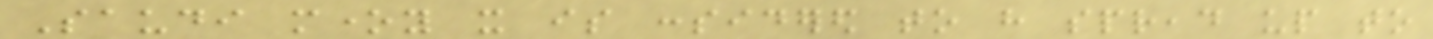Saudi money it is considered to have spread up to
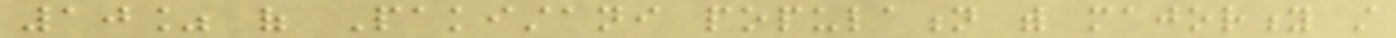10% of Pakistani population with majority still
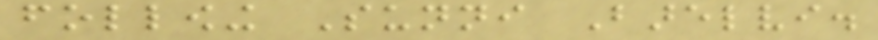following Sunni Barelvi.
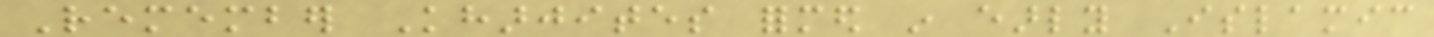Remember Kharjites formed in early Islamic
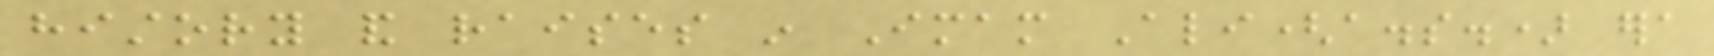history and raises in Imam Ali(a.s.) era
